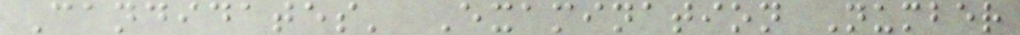Candidates' Examination Number
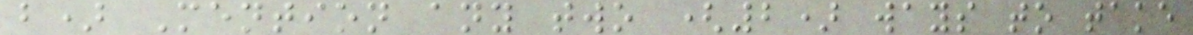b) Mention any two (2) ways to take
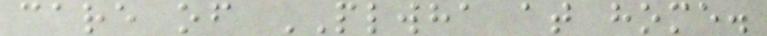care of PLWHA at home.
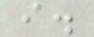i.
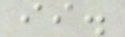ii.
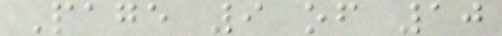Page 9 of 10
